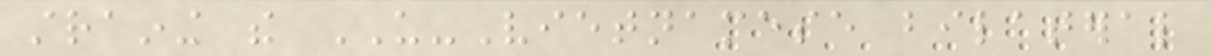straining the US-Vietnamese bilateral
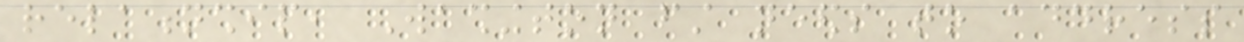relationship, Washington first needs to address
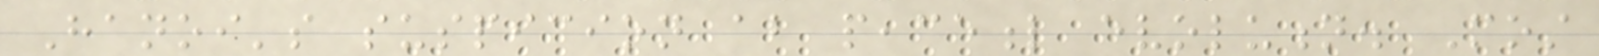Hanoi's suspicion about peaceful evolution. Most
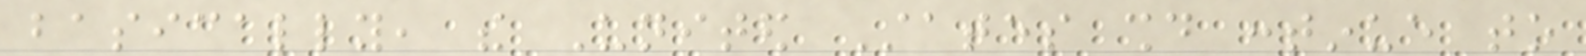basically, the United States should continue to
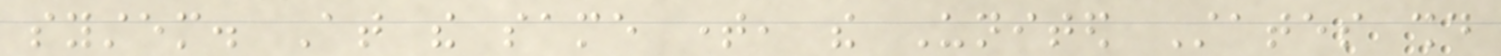system. At the same time, the United States should
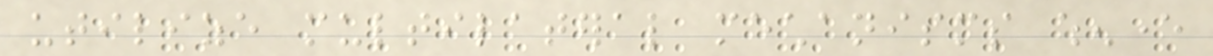utilize multilateral mechanisms whenever
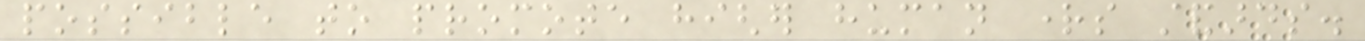possible to promote higher human rights standards.
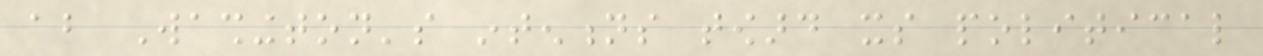about Washington's intentions toward its political
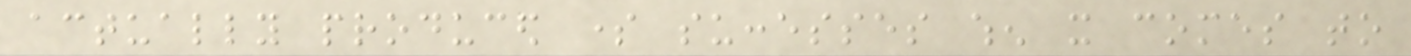actually produced some successes when it comes to
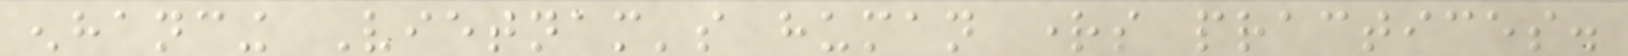enhancing Vietnam's human rights practices.
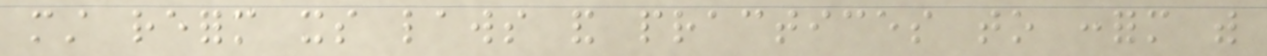must reform its laws and practices to conform with
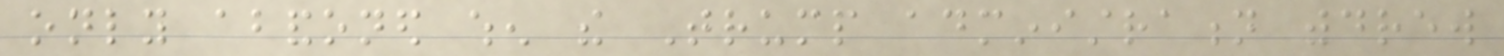only abandoned when the Trump administration withdrew
